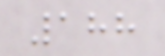188
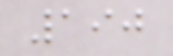190
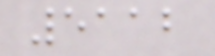5112
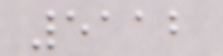5112
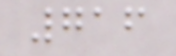716
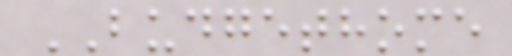BUDGETHOME
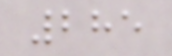285
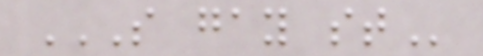S GAY ST
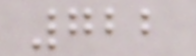722
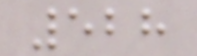528
